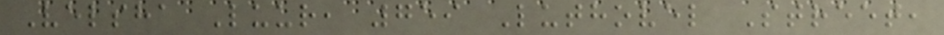Velsha Luur, 759 Luthovel Street,
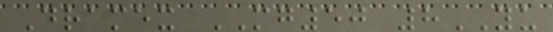Dramex MG50 8YU
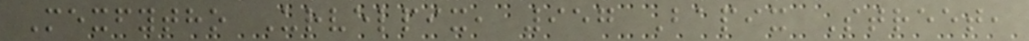Mexfytho Urvelpix, 957 Bapix Street,
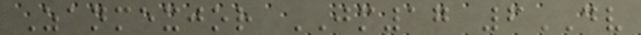Zanmexjor JM17 6DV
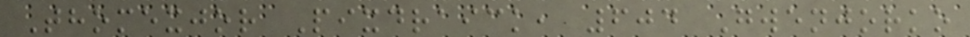Thomexjor Pixdraick, 604 Gwenjorko
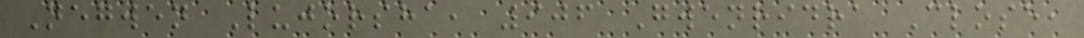Negwen Lujorsha, 906 Gwenridra Close,
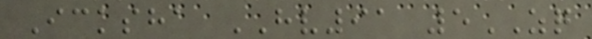Icksha HV91 5ZQ
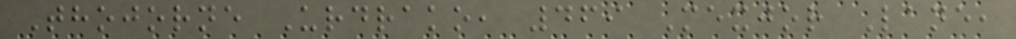Thojorne Urdrako, 469 Mexjor Lane,
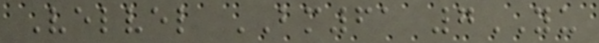Velvel BM61 7YU
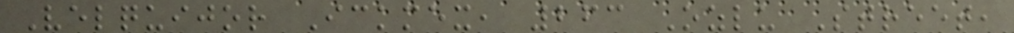Velquijor Ickmex, 263 Ozlu Street,
